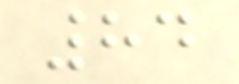84
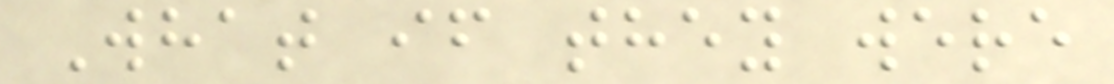What if they were
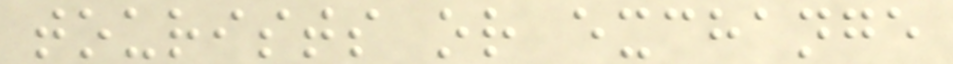tourists or exchange
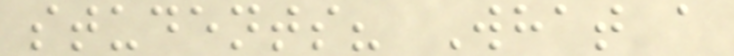students? What a
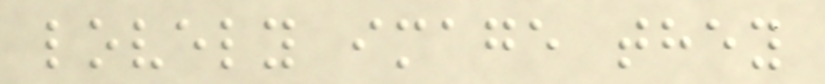lovely image they
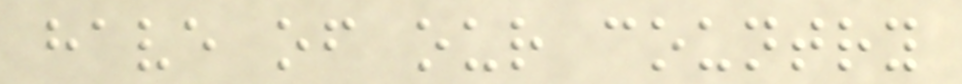have of our country
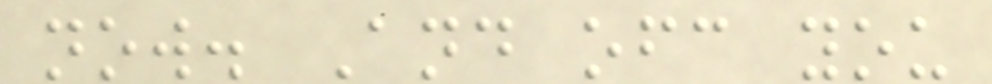now. And ofc you
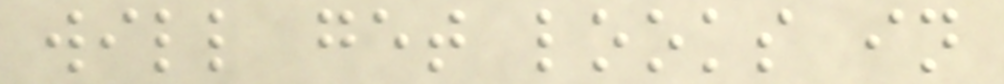will get looks in
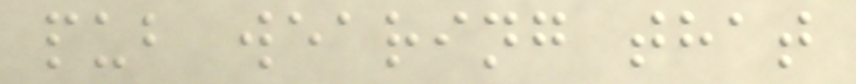pub wearing that
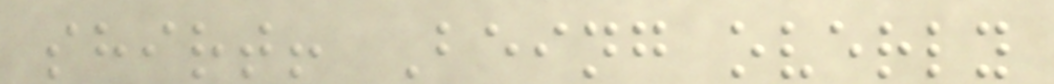shirt! Being overly
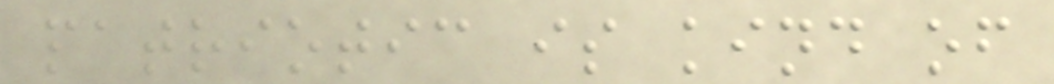patriotic is kind of
